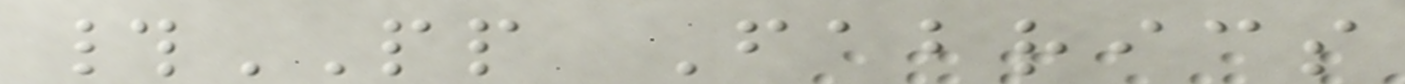#PP Fabrics
